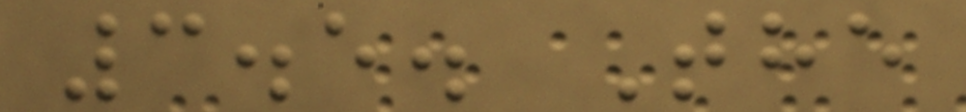3.5. The
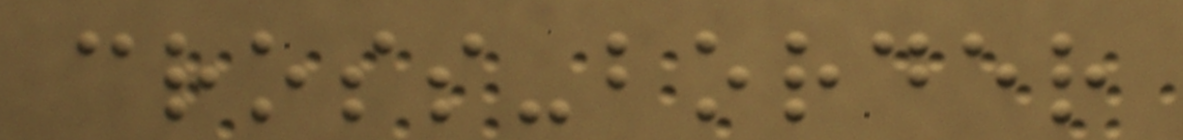cross-border
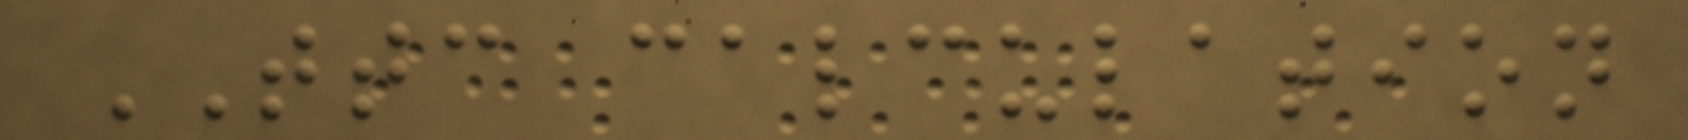TTC calculation
